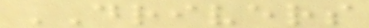DRIVERS
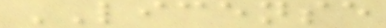LICENSE
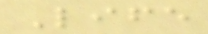Life
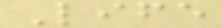Life
